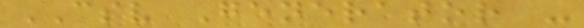CSV Generator -
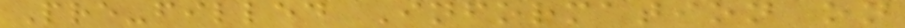Pre-filled Information on
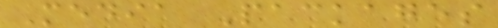Media Packages
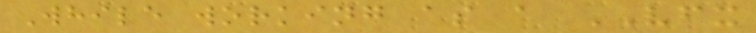While working as a VFX
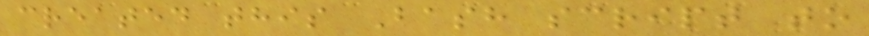created this Bash script to
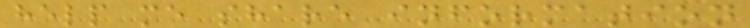help me share information
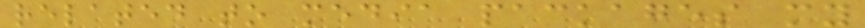related to media packages my
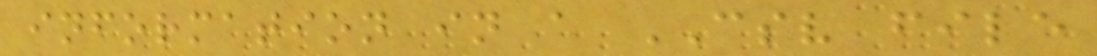information in a CSV file
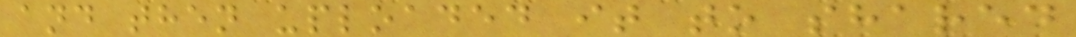and then uploaded it to shared
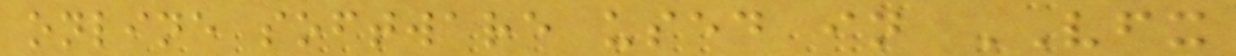online software used in VFX
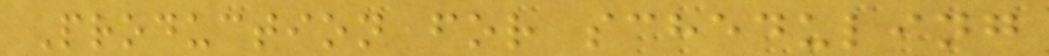Production for scheduling
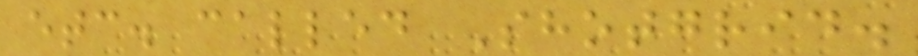etc. called Shotgrid.
